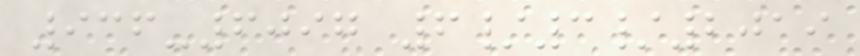936-6097 6/3/2019
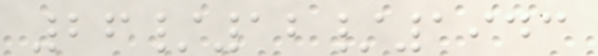26/12/1943
